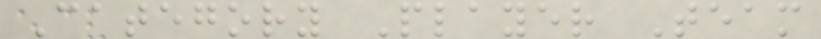Category Player Team
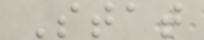Stat
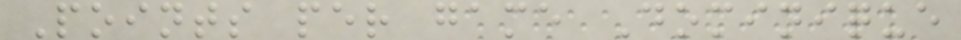Points per game Dominique
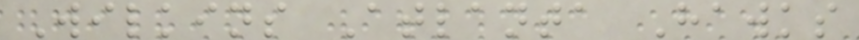Wilkins Atlanta Hawks
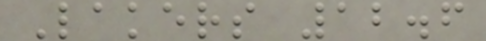Lakers 12.6
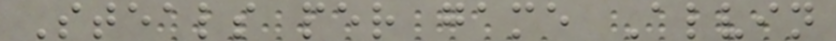Steals per game Alvin
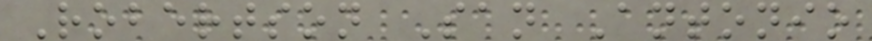Robertson San Antonio
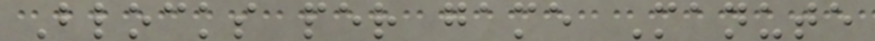Blocks per game Manute
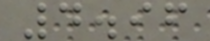4.96
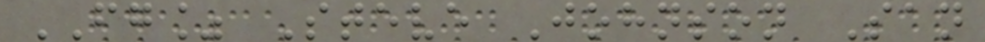FG% Steve Johnson San
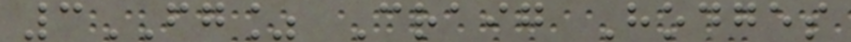3FG% Craig Hodges
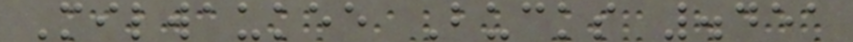Milwaukee Bucks .451
